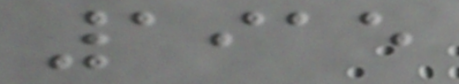1915
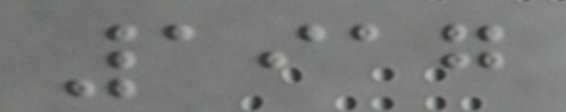1917
